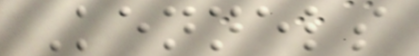Kennels
